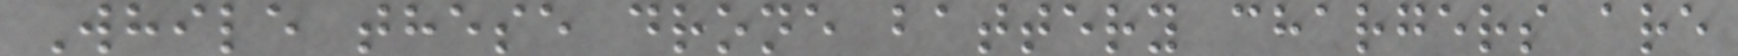While these drone battery chargers are
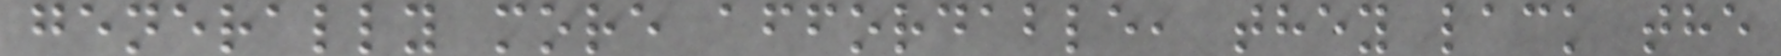generally more affordable, they lack the
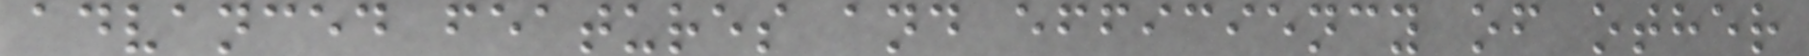advanced features and efficiency of other
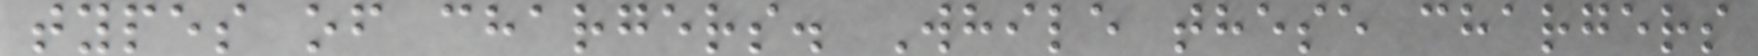types of chargers. While these chargers
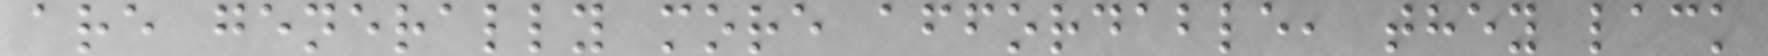are generally more affordable, they lack
